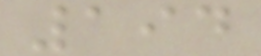194
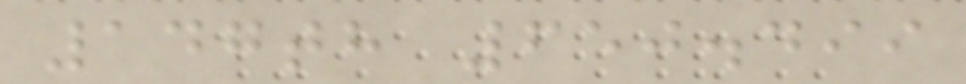147th 650.499
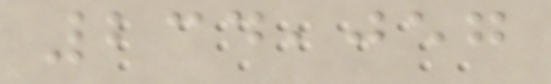234,057
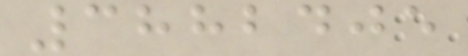3882405
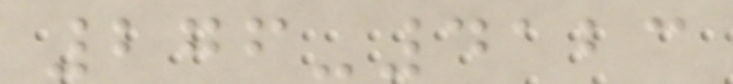276-4123
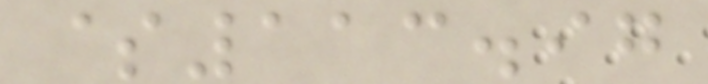$113.97
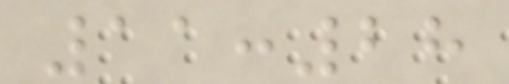11:28
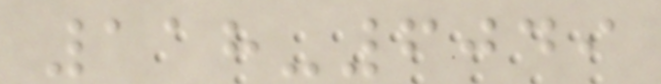118-6049
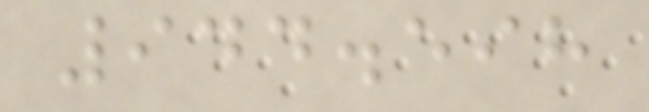944.598
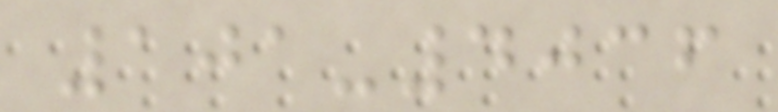101-4036
